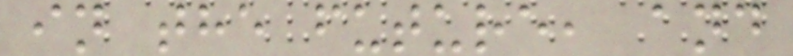in the future, and
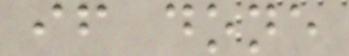if done
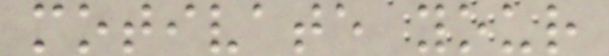motivate your
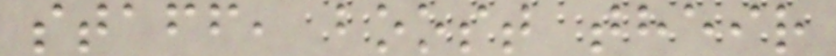staff, boost their
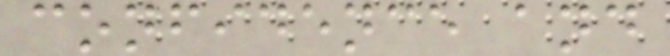confidence and
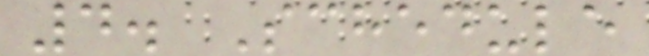4. Schedule
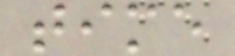time
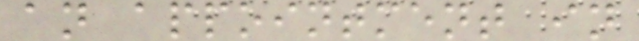an appointment in
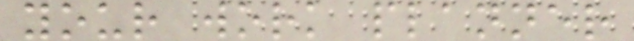your work planner
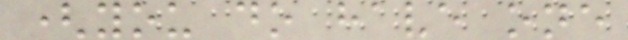(you do have one
